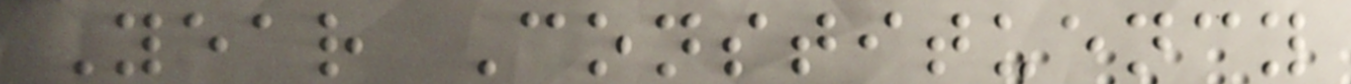Year Constituency
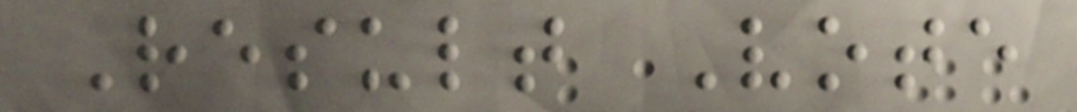Result Vote
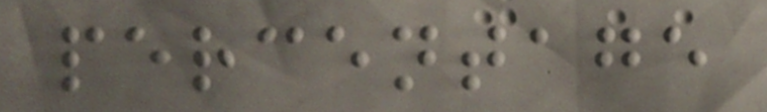percentage
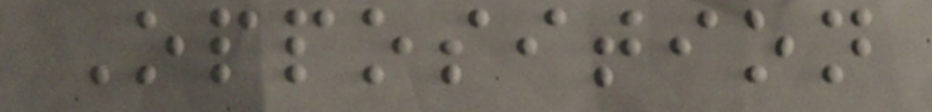Opposition
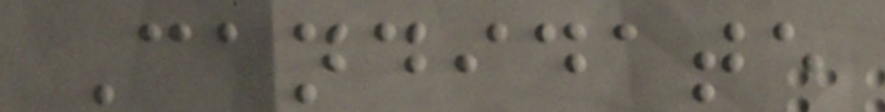Candidate
